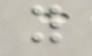you
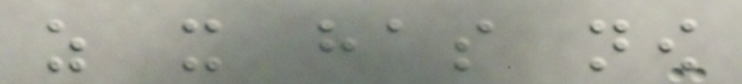as it has now
